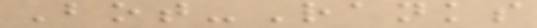Bot-Ranks
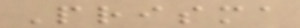Prisma
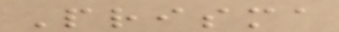Prisma
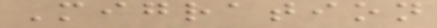Migration
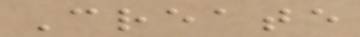Create
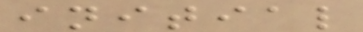initial
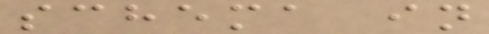schema in
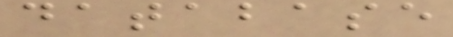database
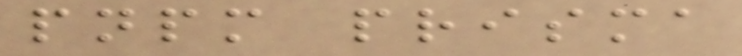pnpm prisma
